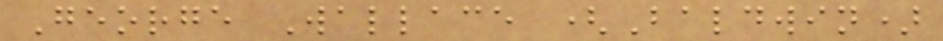George Wallace (Baldwin)
